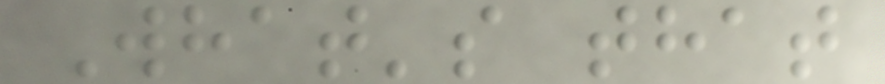What's that
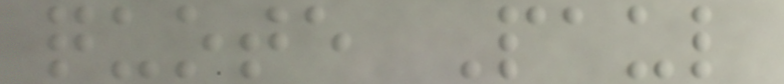quote Paul
